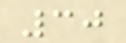30
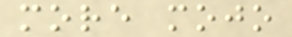more mojo
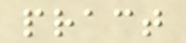pract
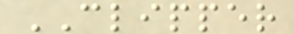CLIPPER
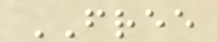FREE
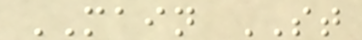MAIN ST
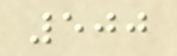500
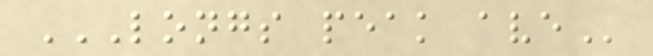LONGS PEAK AVE
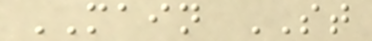MAIN ST
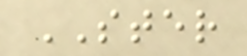STER
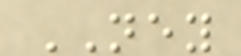NEY
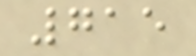715
